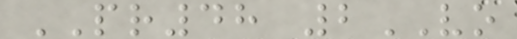PR48 2VO
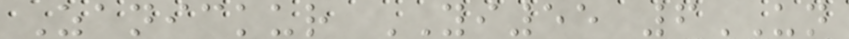Zanickur YI55 6UN
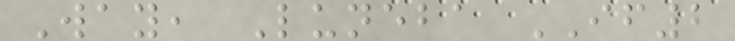Way, Luneba IF2
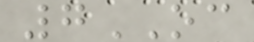7OC
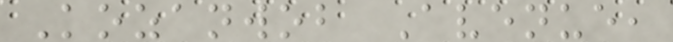Kozanwob Avenue,
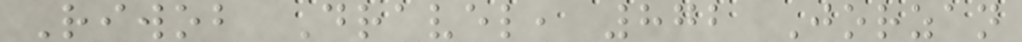Riwob Dravel, 872 Jorzan
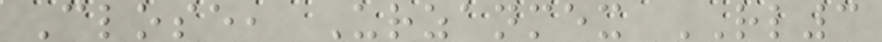Close, Urzanmex RL3
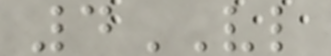4VL
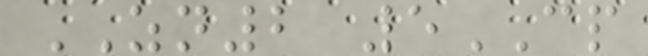ZN2 5CP
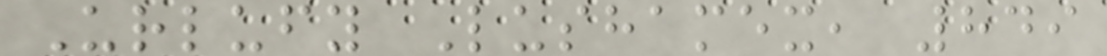Urlufy Lushamex, 849
